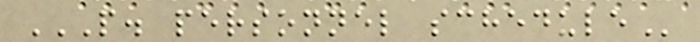P. PERSONNEL SCHEDULE
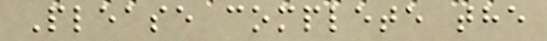Please complete the
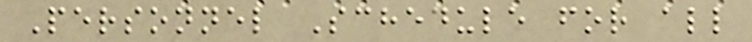Personnel Schedule for all
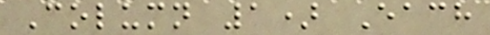Column 1) Each
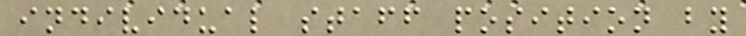individual staff position by
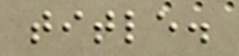title.
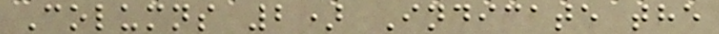Columns 2) Indicate the
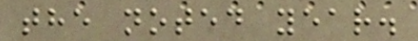the noted year.
